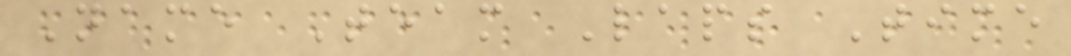Name Team Laps Time
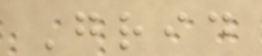Grid
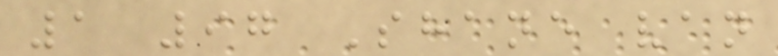1 97 Shane van
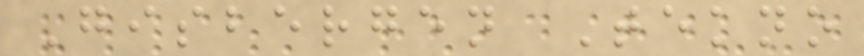Gisbergen Tekno
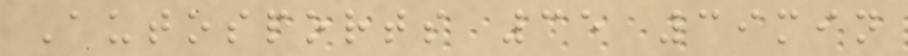Autosports 35 39min
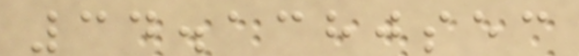34.1380sec
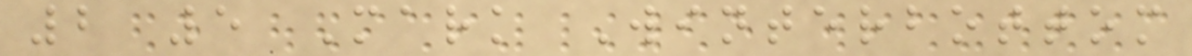2 5 Mark Winterbottom
